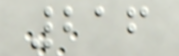216
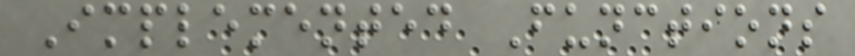Implemented Functions
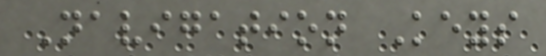Navigation Keys
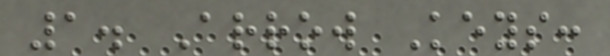1. Arrow Keys:
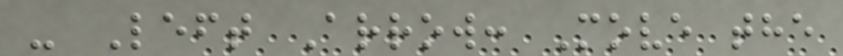- Left Arrow: Move the
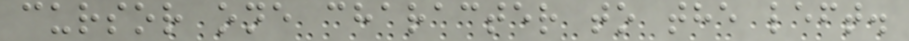cursor one character to the left.
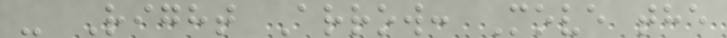- Right Arrow: Move the
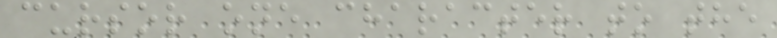cursor one character to the
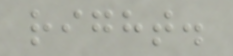right.
